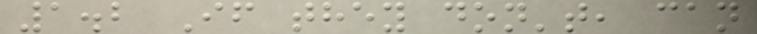1.2 If they don't, can
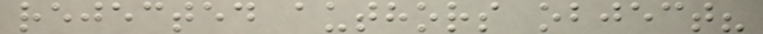rejected authors object?
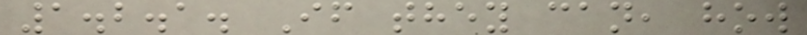1.2.1. If they can, how
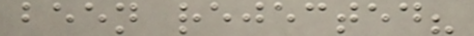been rejected?
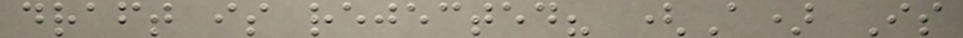draft is rejected? (A) Is
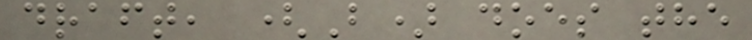draft, (B) does the
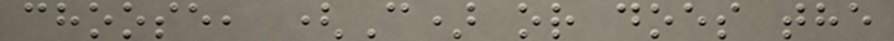choose, (C) or does the
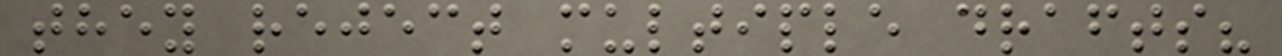they reject multiple drafts?
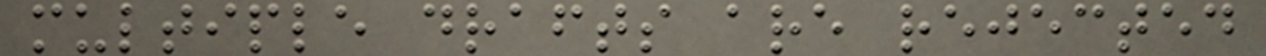multiple drafts are rejected
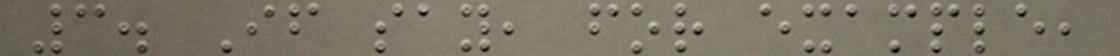3. If say, for example,
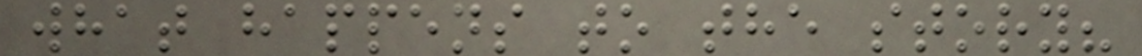what happens to the story?
